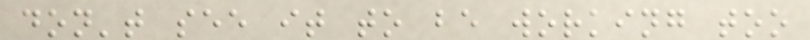don't see it to be working too
